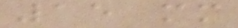15 mm
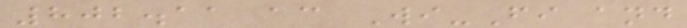802.11 ac Wi-Fi and
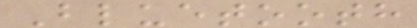Bluetooth
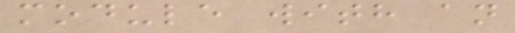module with an
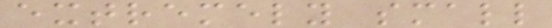extremely small
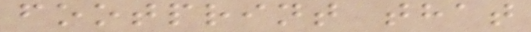footprint that
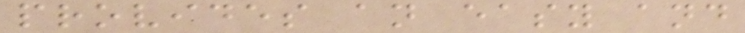provides an easy and
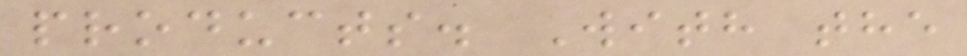products. With the
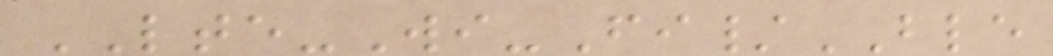LTE-Wi-Fi/BLE
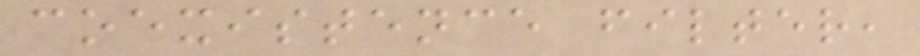coexistence filter,
